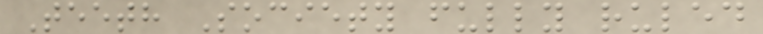Teeth Society fully ruled
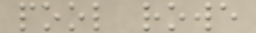pool rowe
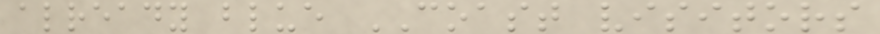already blue COAST visitors
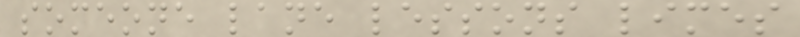someone lane lessons limes
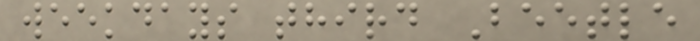weekdays third Beetle
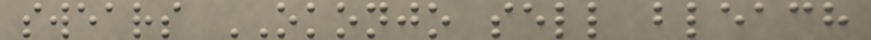swears OKONJO sell bleach
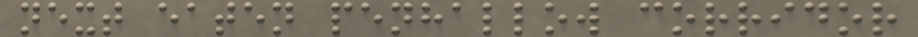next eaten penhallow corridor
